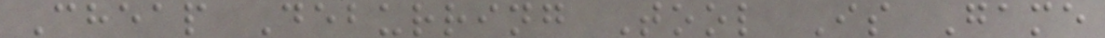Cheap Deburring Tool Is Game
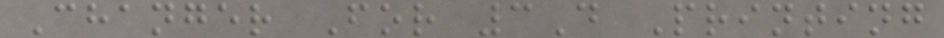Changer For 3D Printing
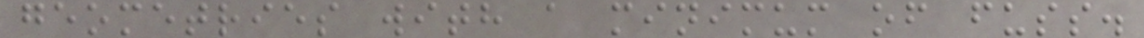geometries with a minimum of fuss.
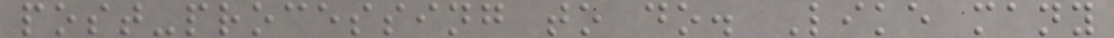post-processing to do. Like many
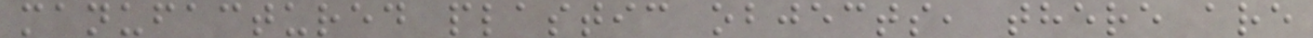manufactured plastic objects, there are
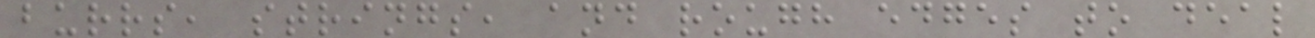burrs, strings, and rough edges to deal
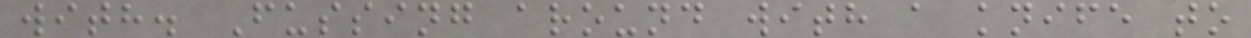with. Fussing around with a knife to
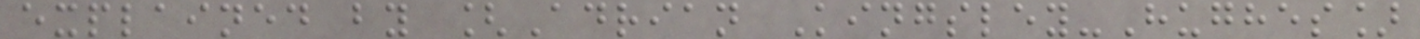explained by [Adrian Kingsley-Hughes]
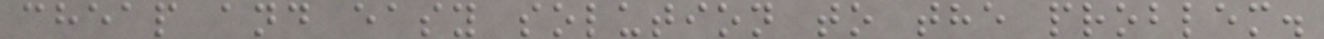cheap and easy solution to the problem.
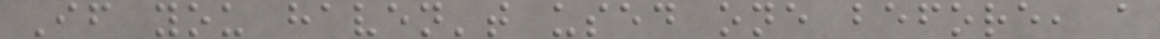If you haven't used one before, a
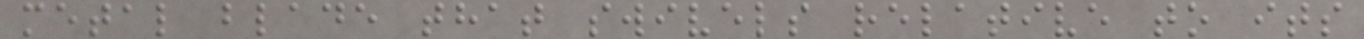metal blade that swivels relative to its
